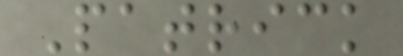Patrick
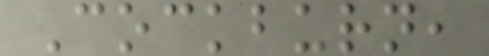Cockburn,
